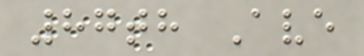87th Ave
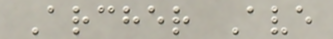Archer Ave
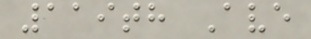119th Ave
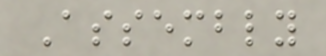Assembly
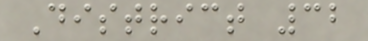District 32
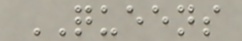QUEENS
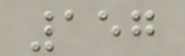157
